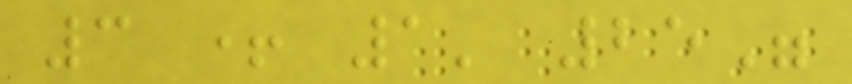3 + 1' 25"
